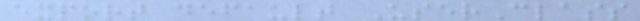export default UserClass
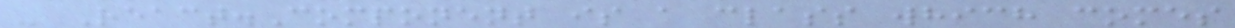- React.Component is a class which comes
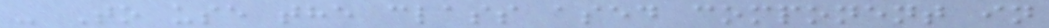- To use the class ased component in
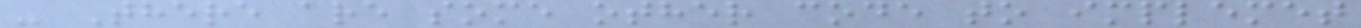- There are some other code to implemet
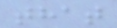that
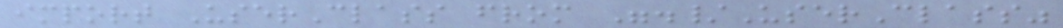import UserClass from "./UserClass"
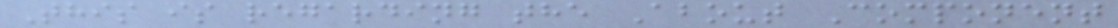This is regarding the About Component
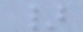}
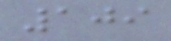109
